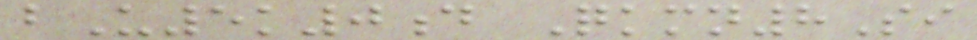bU5k0d Qkmn8Si
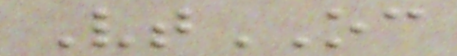VtOC
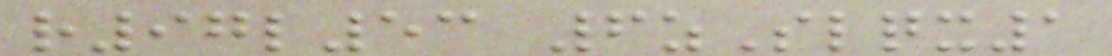r97l53 6zSlqx1
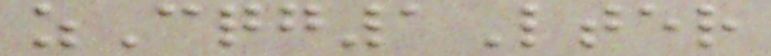zCqg1Lter
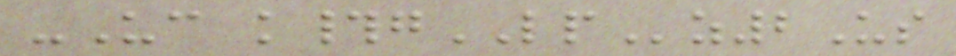-Uc k#gLPz2Us
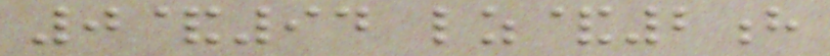0&94 lz&2h
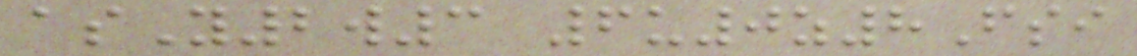asY2w3 6u0z8Fsi
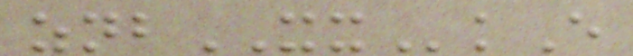znbXXkE
